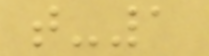t-1
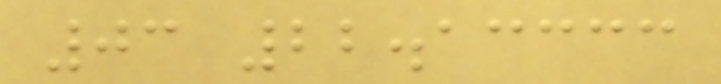03 22.13333
